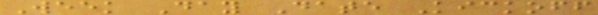Week Day Date Kickoff
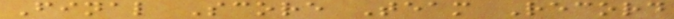Final Score Team Record
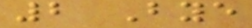2 Bye
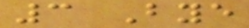3 Bye
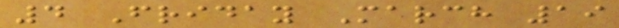4 Friday March 19
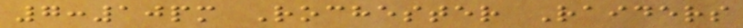7:10pm Rochester Raiders
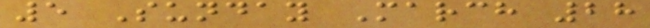5 Sunday March 28
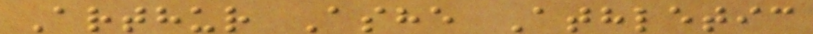Arthur Ashe Athletic
